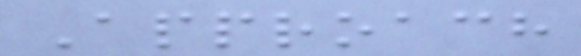Approach
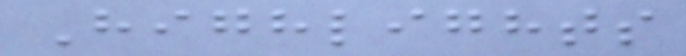Highlights
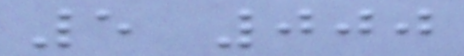5 000
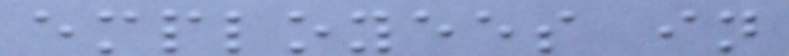employees in
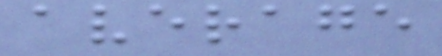average
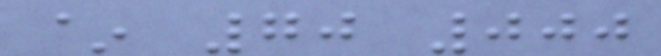~ 70 000
